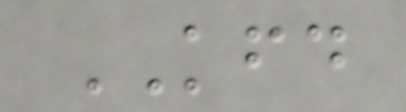KFD
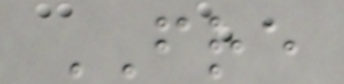FRE
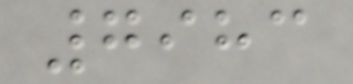7983
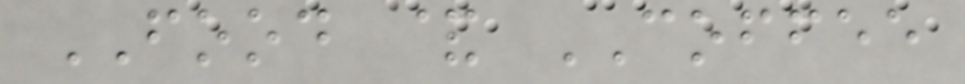FOOD & COFFEE
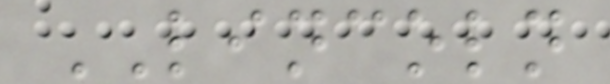LINCOLN
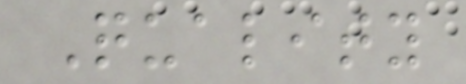Quality
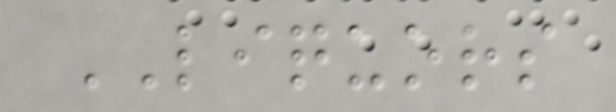LIQUORS
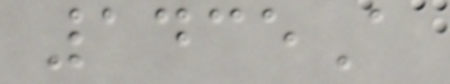1435A
